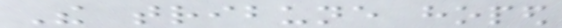The tribune hoped
